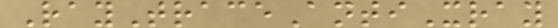RayTraceAntiXray
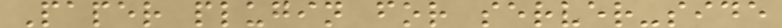Paper plugin for server-side
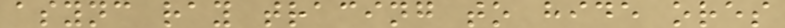async ray tracing to hide ores
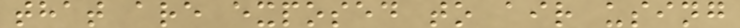that are exposed to air using
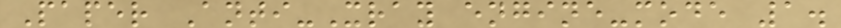Paper Anti-Xray engine-mode 1.
